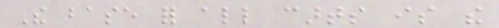The base for all carts is the
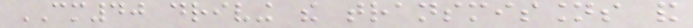CM40 driving the transmissions and
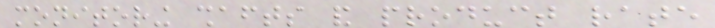monitoring shafts and product rate
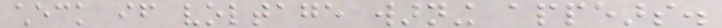check if voltage warning appears.
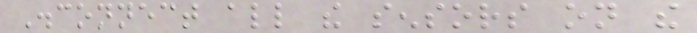Disconnect all the sensors on the
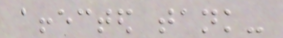affected tank-
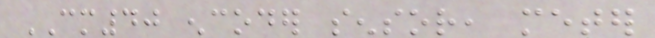CM40 encoder sensor, meter
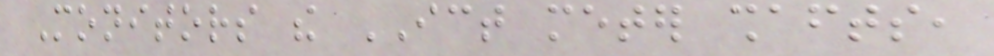Monitors the ICT meter shafts,
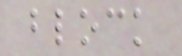block
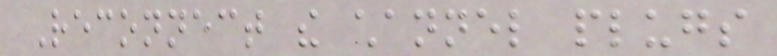Reconnect the channel plugs
